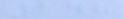148
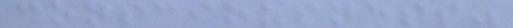consciousness"
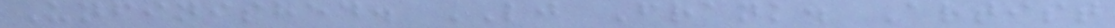Unfinished. LJ Frank. Artist
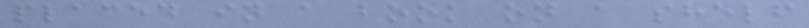placed in a book on a shelf
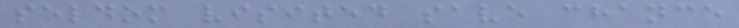seldom visited save chance
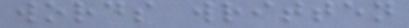words written
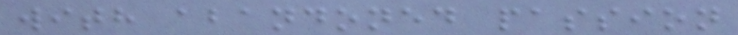with abandoned passion
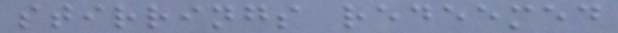stirrings redeemed
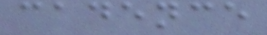cadence
